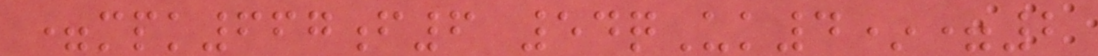=mpk667f6 54qUk4*=2
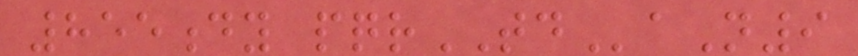855dy pqrTDaN9
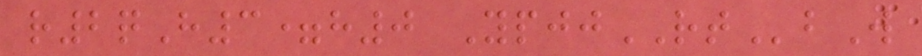r2qH3=h0 YpjjRTbW
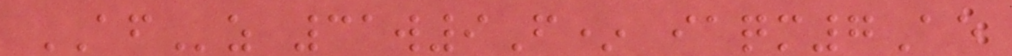AFz 31w9F* iaqm7Ae
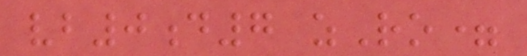vb0d7 zRo=
